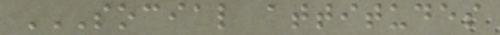SOCIAL ATTITUDES
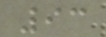93
